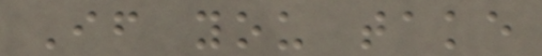If you take
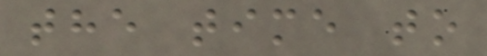the time to
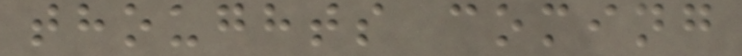thoughts coming
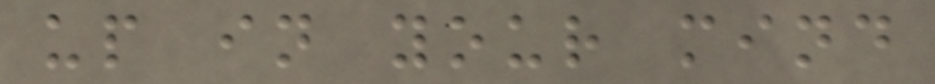up in your mind
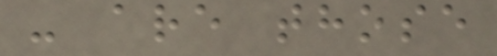- are those
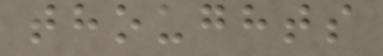thoughts
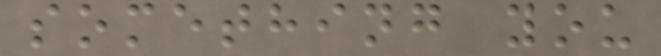something you
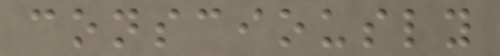consciously
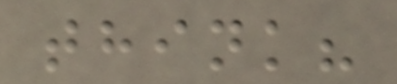think?
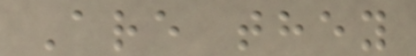Are they
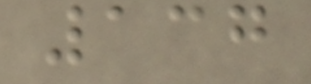137
